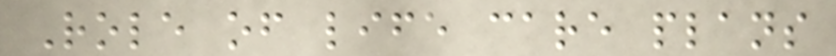Role of life care plans
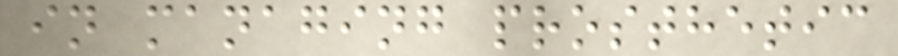in managing prosthetic
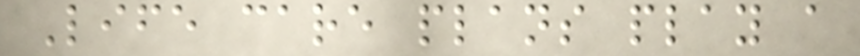Life care plans play a
